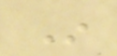In
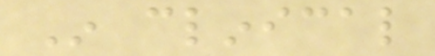In clinical
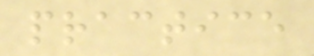practice
